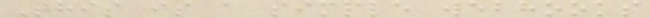This is a simple webhooks
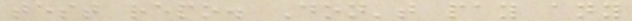test repo. Don't pay any
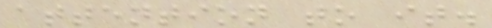attention to it.
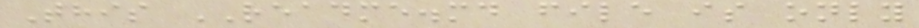This README.md file is only
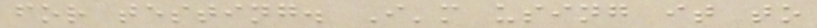for testing. I'm using it to
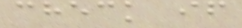check if
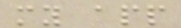my app
